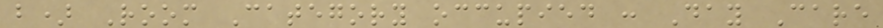b) Room Category occupied : Day Care
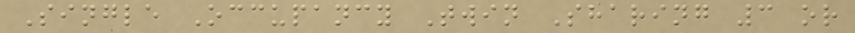Single Occupancy Twin Sharing 3 or
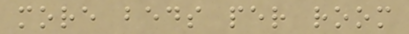more beds per room
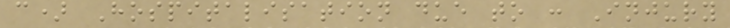c) Hospitalisation due to : Injury
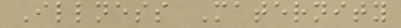Illness Maternity
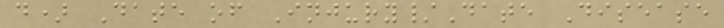d) Date of Injury/Date Disease
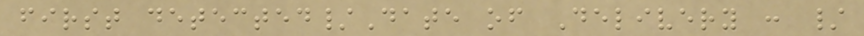first detected/Date of Delivery : /
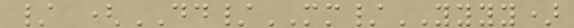/ (DD/MM/YYYY)
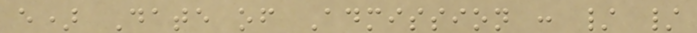e) Date of Admission : / /
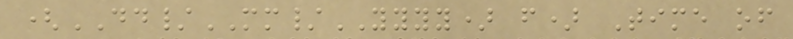(DD/MM/YYYY) f) Time of
